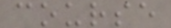course
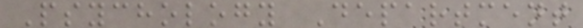Psychology Department
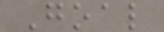Goal
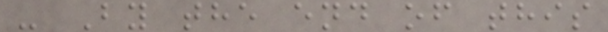- By the end of this
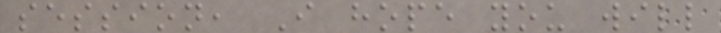session, I hope you will
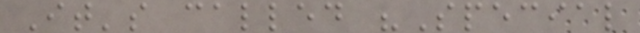It's called "Special
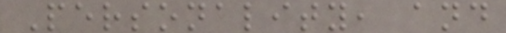Personality, and
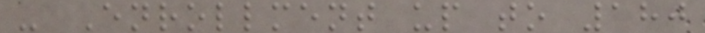- Enrollment up to 180
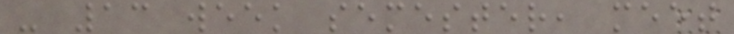- 13 week semester, meet
